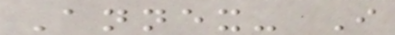Annex- I
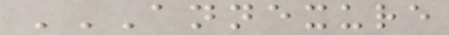ANNEXURE
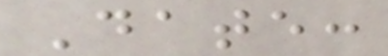Date:
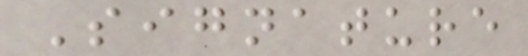Signature
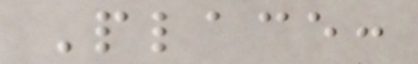Place:
